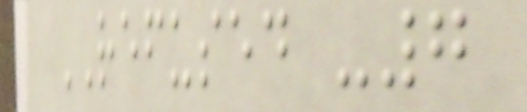REFUSED -7
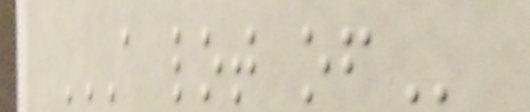A LOT OF
